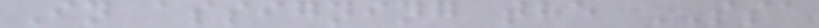In assigning the SSA
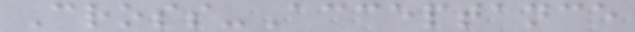Cross-Acceptance
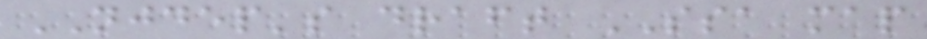NJDEP's draft SSA map
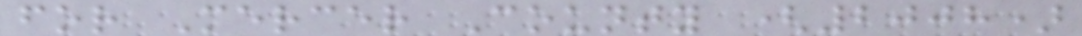for Mercer County (2008)
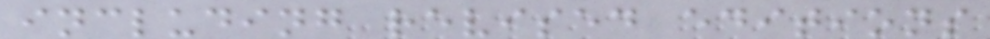including revised editions
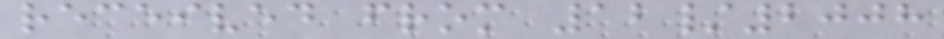received from 12/2008
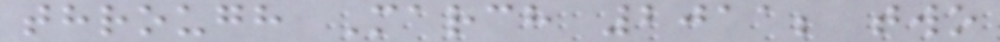through March 2011; two
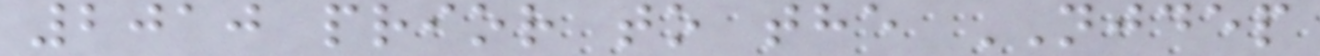2010 prior to the NJDEP
